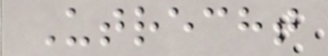Utrecht
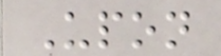Upon
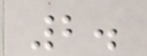2.
